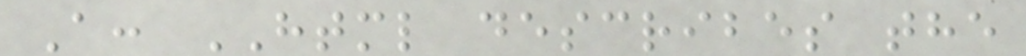A: HTML describes the
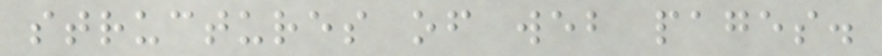structures of web pages.
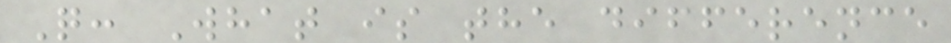Q: What is the difference
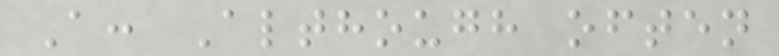A: Although often
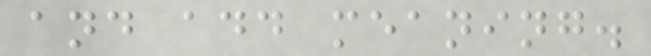and add meaning.
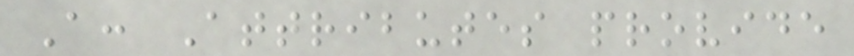A: Attributes provide
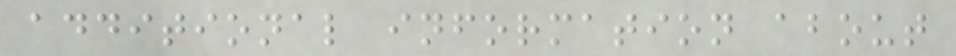additional information about
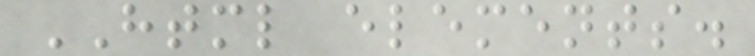HTML elements.
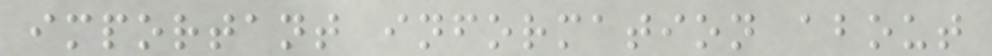important information about
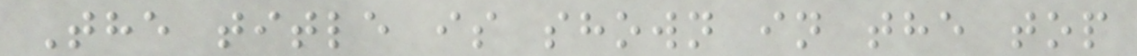The title is shown in the top
